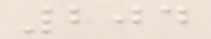204
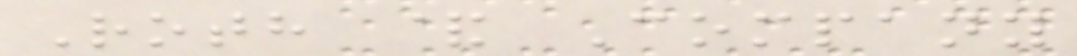Roth & Company
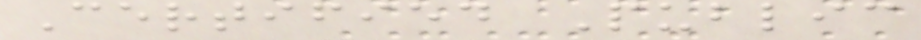Certified Public
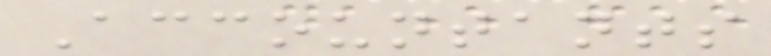Accountants
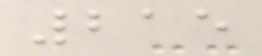215
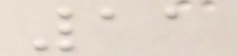11
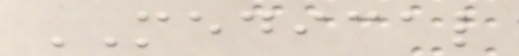MEDICAL
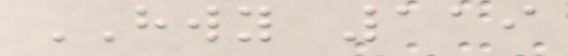HWY 119
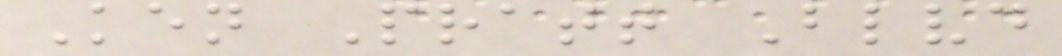Ken Pratt Blvd
